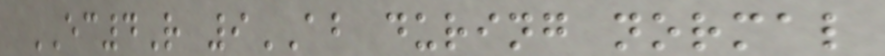EC4R 9AB during normal
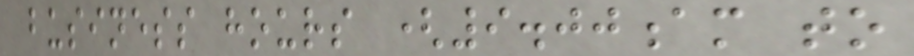business hours (9.00am to
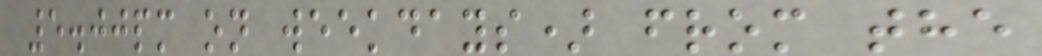5.00pm on weekdays) from the
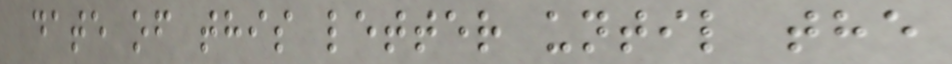date of this letter until the
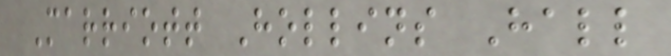Marriott Hollins Hall
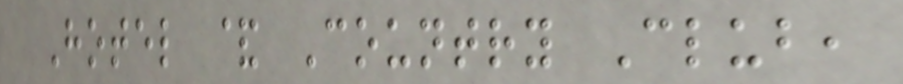Hotel & Country Club,
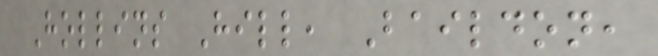Hollins Hill, Baildon,
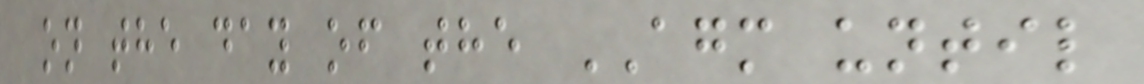on the day of the AGM until
